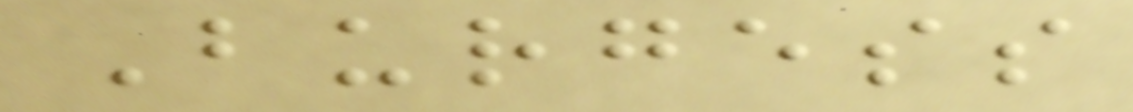Burgess
